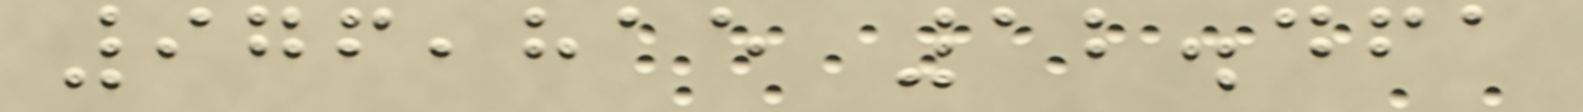976,815 12.461
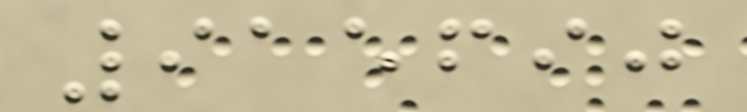915690
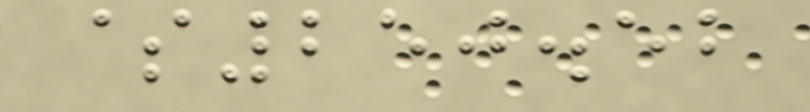$250.52
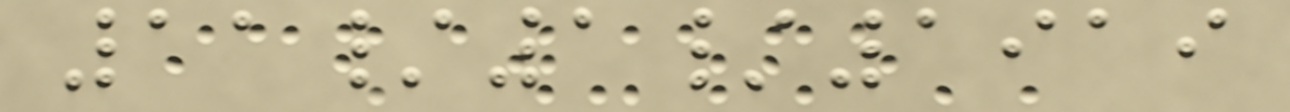11/1/1919
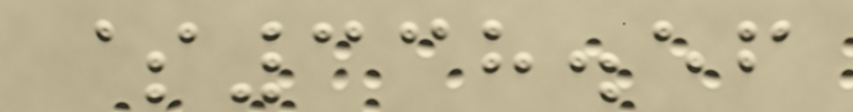$338.56
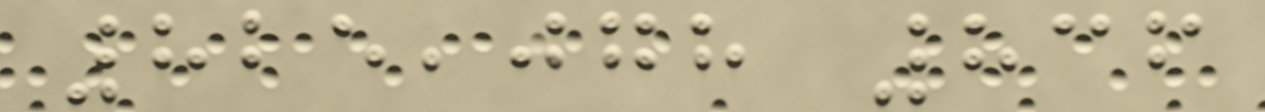825,078 836
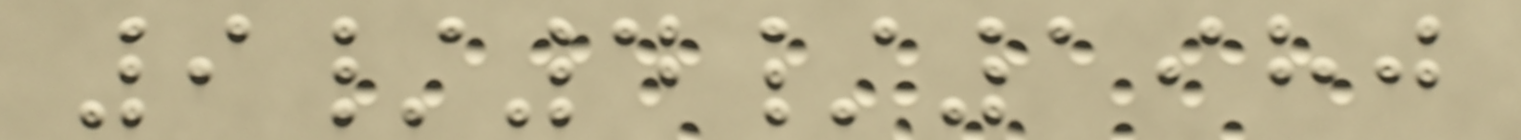9/4/1980
